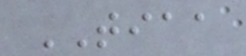TIAA
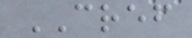CREF
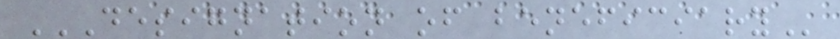DESIGNATION OF BENEFICIARY
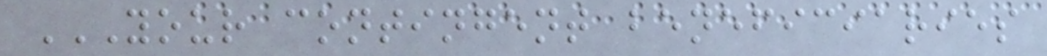YOUR CONTINGENT BENEFICIARIES
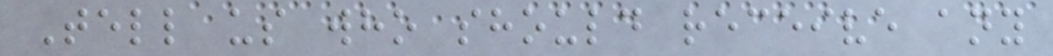Tell us who should receive any
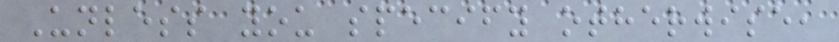Unless you specify otherwise,
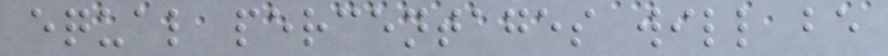equal percentages will be
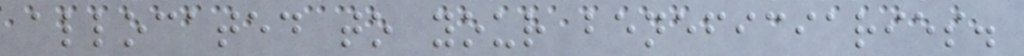allocated to your beneficiaries.
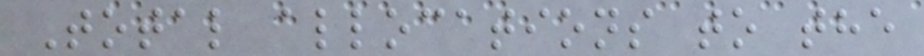Total allocations to the
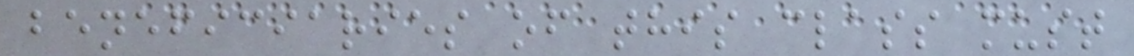beneficiaries of this class must
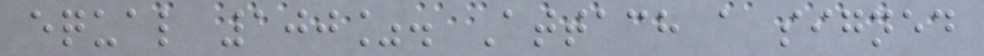equal 100%. Attach a signed
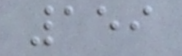159
